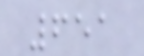651
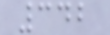342
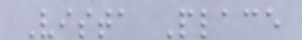Vista Place
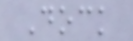Dock
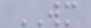WM
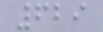629
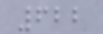622
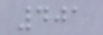401
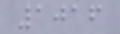1016
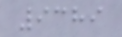9389
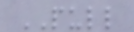PULL
